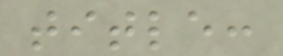title:
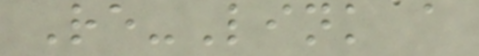Re-Link a
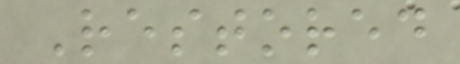Restored
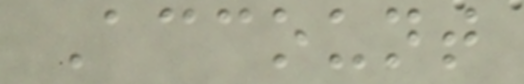Account
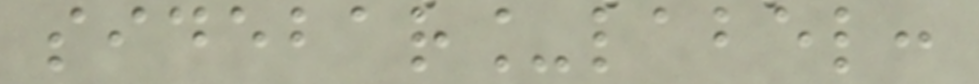sidebar_label:
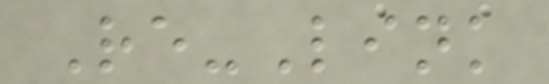Re-Link
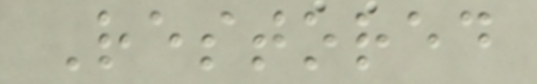Restored
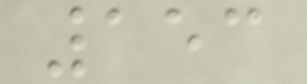153
